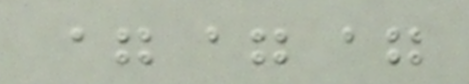===
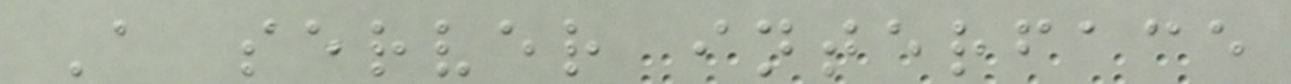A server interface
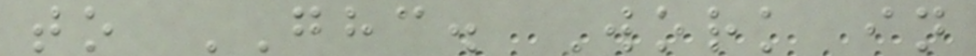to GHC. Work in
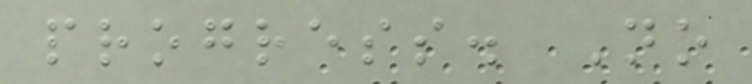progress. No
